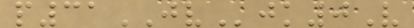p31JVjk0V
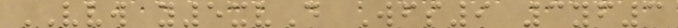VVW y5xvD Wfs9 3yf3
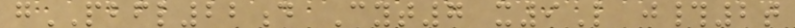gPBFL22d Cyt7 x9L j#2t
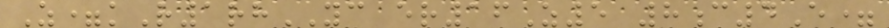Z=kR1rhYC er16Z5 8c4E=
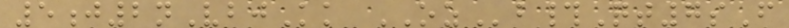5j2nVbjKk OZb#Qt7sF
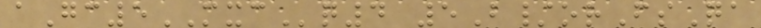aGc5MXCq4 5B/orFsQa
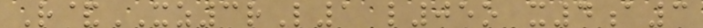R&XZ3rL1 l05o x4a3
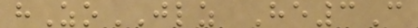hZoJLZ He3C
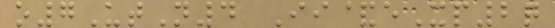o7UtN4 Ii&eXp2q
